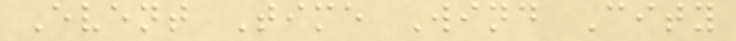Event Time Wind City
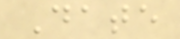Date
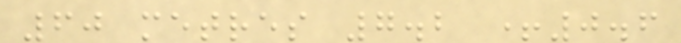60 metres 7.2 +0.6
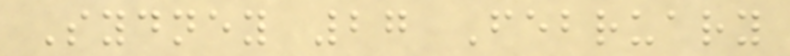Sydney 27 February
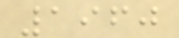1960
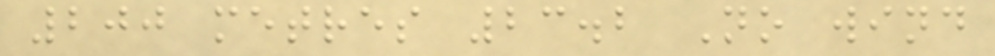200 metres 23.2 No wind
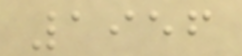1956
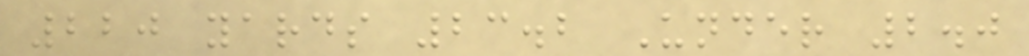220 yards 23.2 Under 2.0
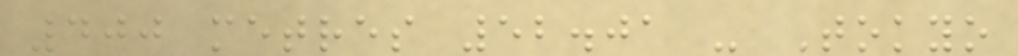400 metres 52.01 - Tokyo
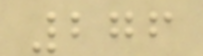276
